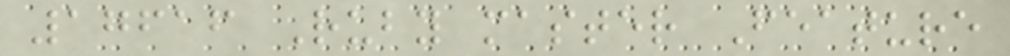17616 Ruby master Feature
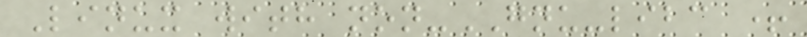Linux with non-GNU-libc +
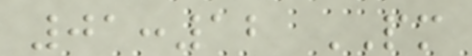01:12 PM
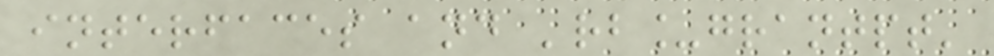interfaces and 'rb_grantpt'
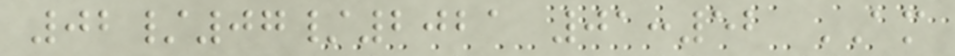02/07/2021 01:52 AM
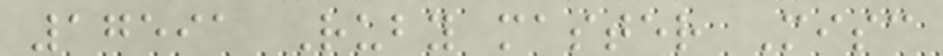17591 Ruby master Misc
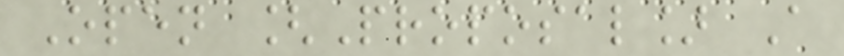Open [Proposal] A
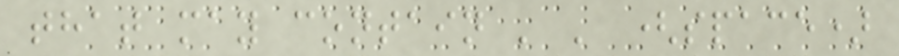that may contain ' ' (space)
